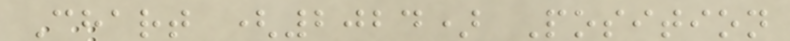Chart (2024) Position
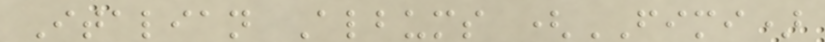Italian Albums (FIMI)
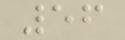56
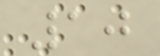10
